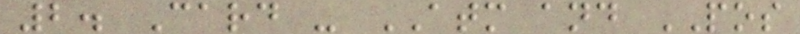2. Card - ATM and POS
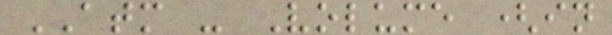ATM - Volume (in
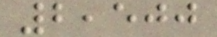2,500
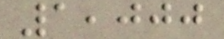1,000
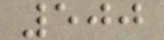500
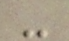-
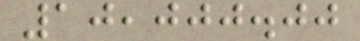10,000.00
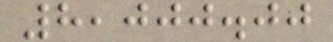8,000.00
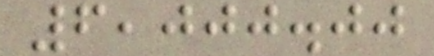6,000.00
